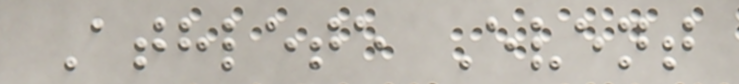Athlete Event
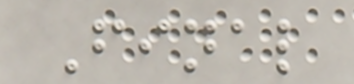Final
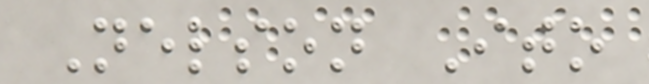Nelson Ito
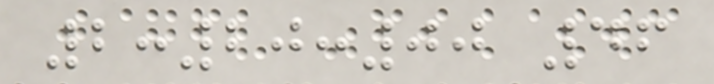2:20:00 46
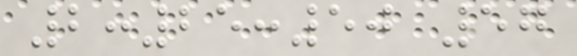2:25:50 57
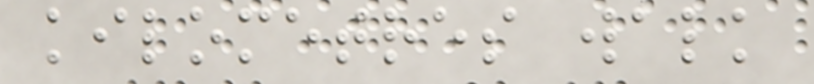kilometres walk
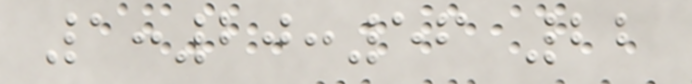1:20:56 22
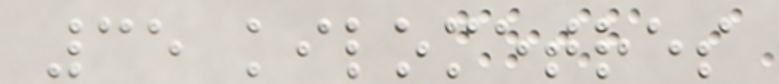35 kilometres
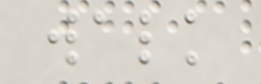walk
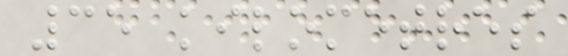35 kilometres
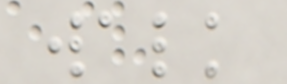walk
